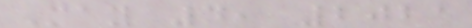May 4, 2021
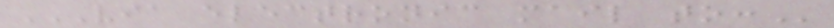VIA ELECTRONIC MAIL TO:
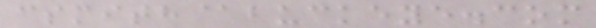csmith@buckeye.com
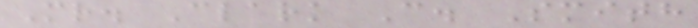Mr. Clark C. Smith
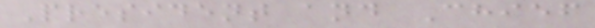President and Chief
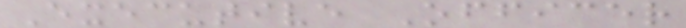Executive Officer
